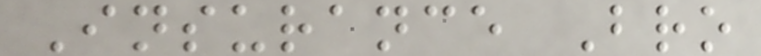Insurance Bro
